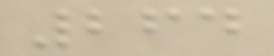264
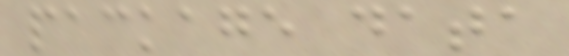package data
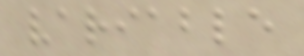variable
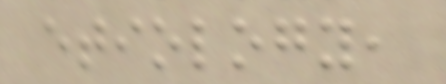etiology,
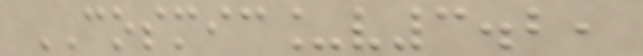COSMIC_v3.2,
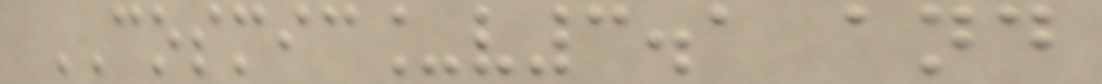COSMIC_v3.1 and
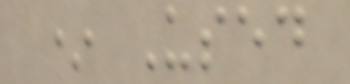* Used
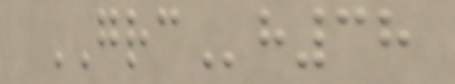GRCh38
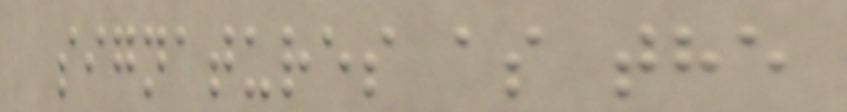signatures as the
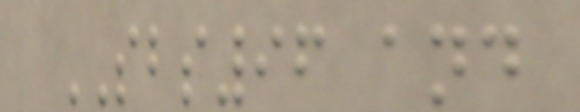SBS96 and
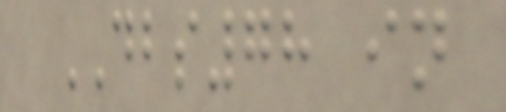DBS78 in
